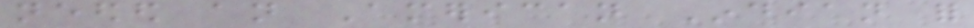needed an American Indian for
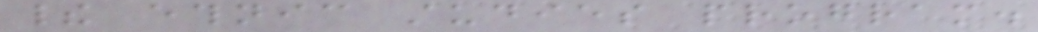their ethnic studies program.
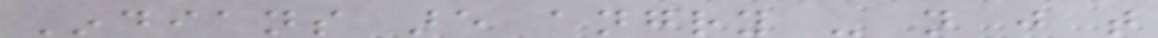Indians are angry - not just that
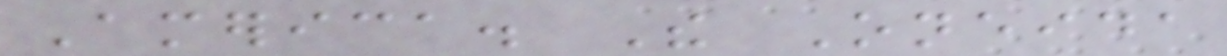America. The Oneida
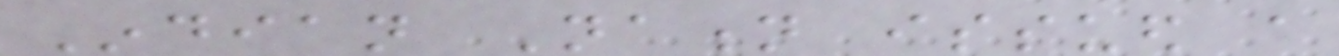Indian Nation issued a
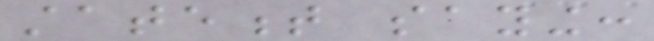statement saying:
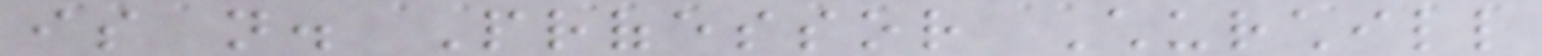is not. Professor Churchill
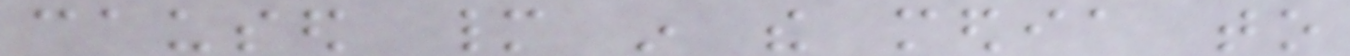caused many in the media to
